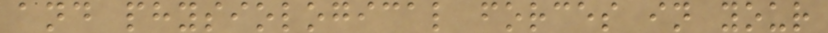and physiological forces in your
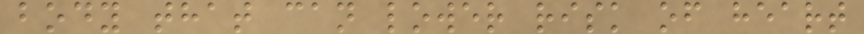body that can lower risk of heart
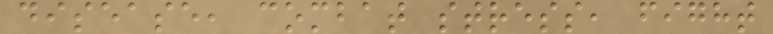disease, combat stress, fight
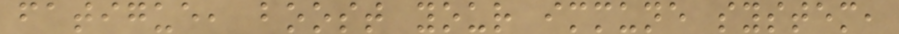fatigue, boost your immune system,
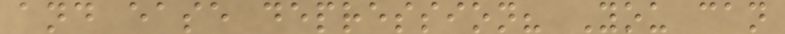and ease depression? You can
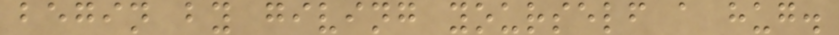begin by giving yourself a hug.
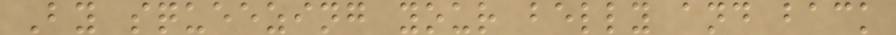By squeezing your belly and back
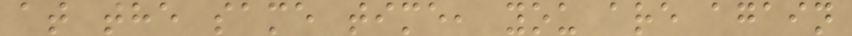at the same time, you are again
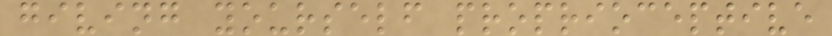giving yourself proprioceptive
